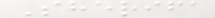Sherifa
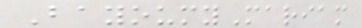BayoumyMariam
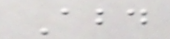Abd
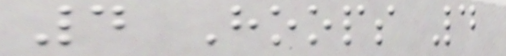4 Hoops 4
